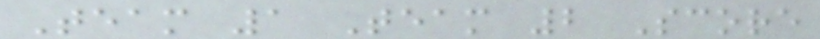Team 1 Team 2 Score
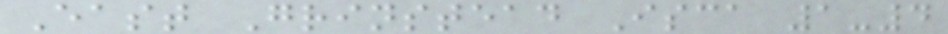East Grinstead Isca 1-4
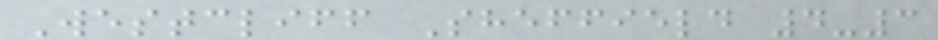Westcliff Sheffield 4-3
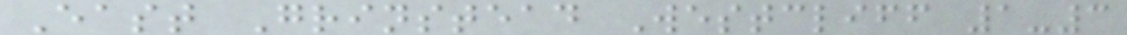East Grinstead Westcliff 1-3
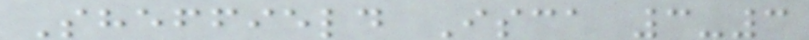Sheffield Isca 3-3
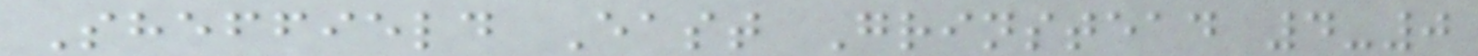Sheffield East Grinstead 4-0
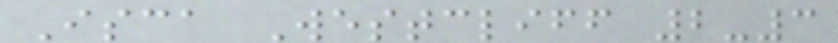Isca Westcliff 2-3
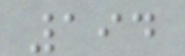194
